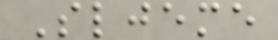Sljeme
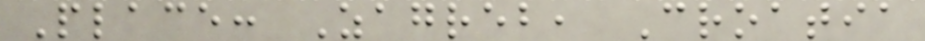Place: Zagreb, Croatia
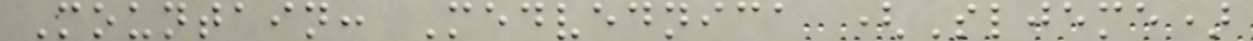Mountain: Medvednica (Sljeme)
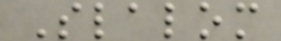Slalom
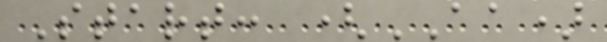Start: (AA)
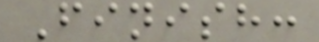Finish:
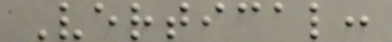Vertical:
